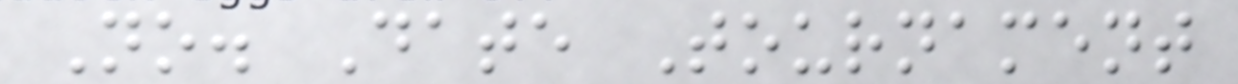No. Date Tournament
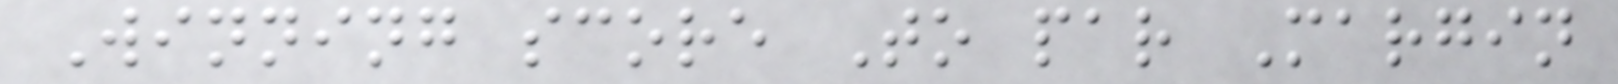Winning score To par Margin
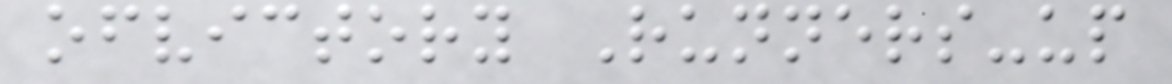ofvictory Runners-up
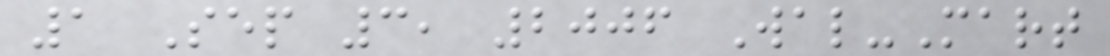1 Sep 3, 2006 Wal-Mart
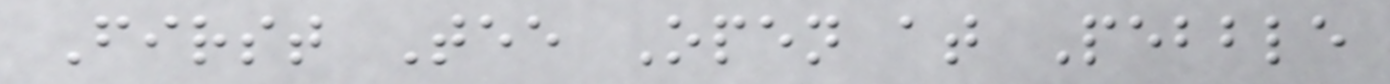First Tee Open at Pebble
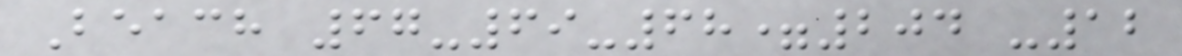Beach 67-69-68=204 -12
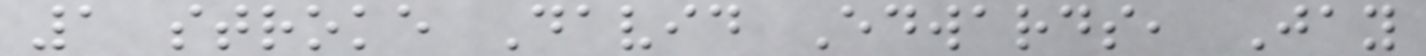1 stroke David Edwards, Jay
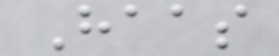Haas
